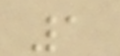1
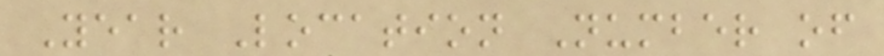Year Location Number of
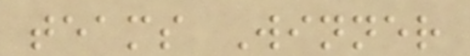teams Winner
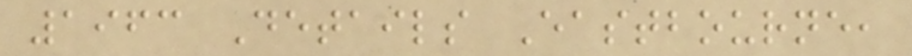1963 Details Eastbourne,
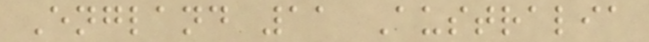England 11 Australia
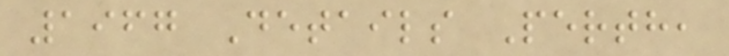1967 Details Perth,
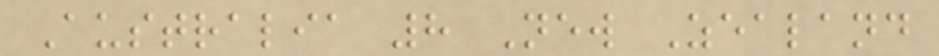Australia 8 New Zealand
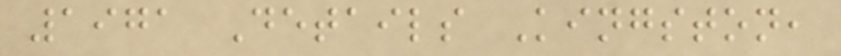1971 Details Kingston,
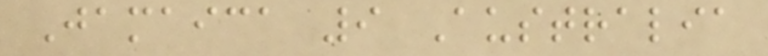Jamaica 9 Australia
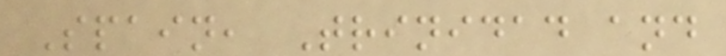Spain, Trinidad and
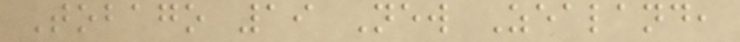Tobago 19 New Zealand,
